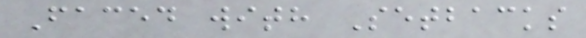Faced with Setbacks
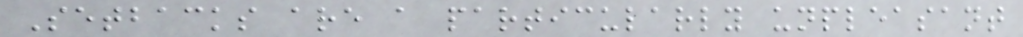Setbacks are a particularly unpleasant
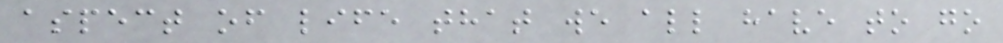aspect of life that we all have to go
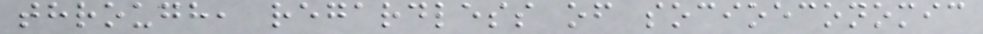through, regardless of socioeconomic
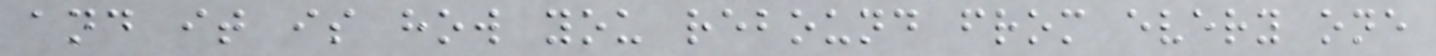and it is how you rebound from every one
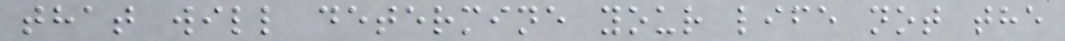that will determine your life not the
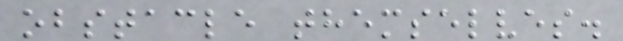obstacle themselves.
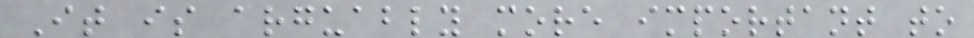It is arguably more important to
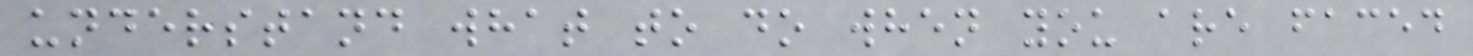understand what to do when you are faced
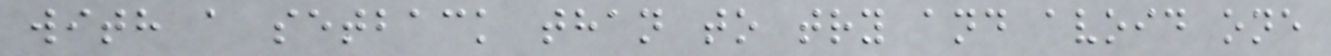with a setback than to try and avoid one
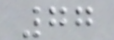77
